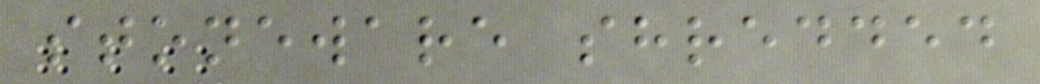stoneware shredded
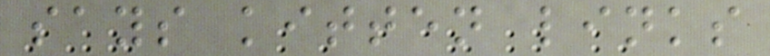says kitten links
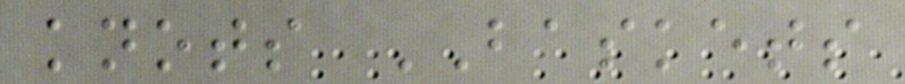knots BASKETS
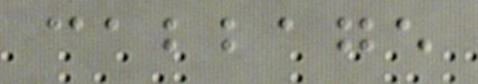cabbage
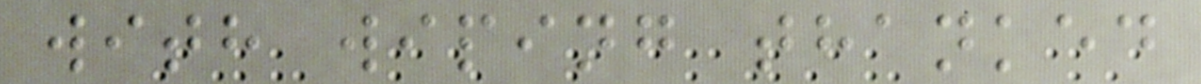with wiping thanked
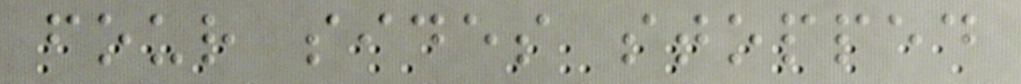four sides stopped
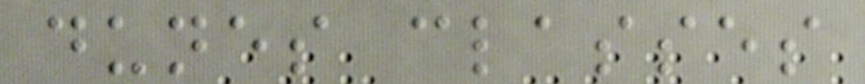dunes classes
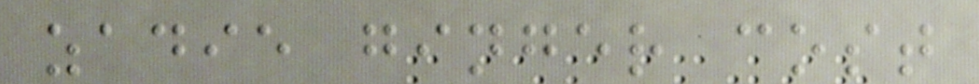zadie ginger cost
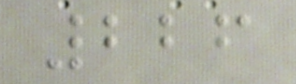226
